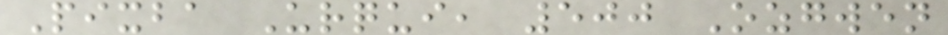Pixba Urqui, 500 Ozgwen
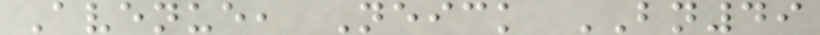Avenue, Neick BN49
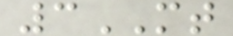3MT
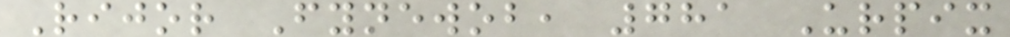Rijor Fynewob, 781 Urpix
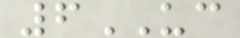6UC
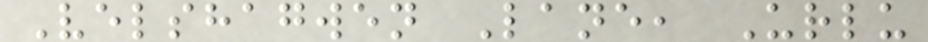Velshagwen Lane, Urlu
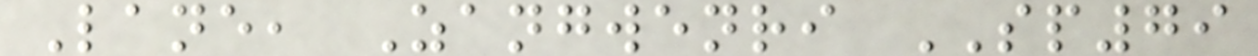Lane, Zangwenri SP79
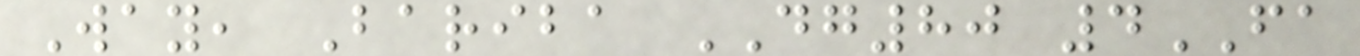Way, Bariba DG80 4FA
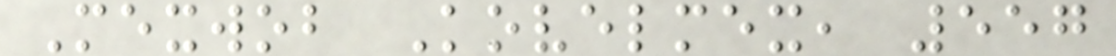Mexwob Kovelmex, 557
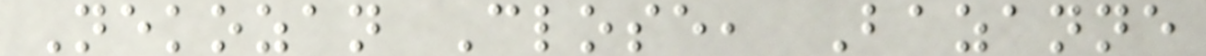Nekozan Close, Bazanne
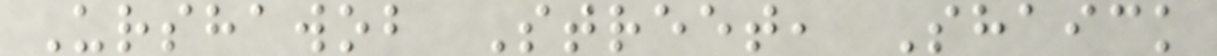Urshawob Street, Shaick
